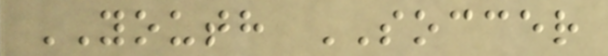YOUTH SOCCER
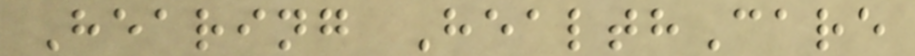Hearing HealthCare
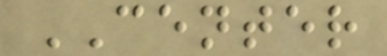CENTER
